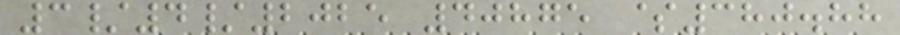3/4/2025 40875 $380.88
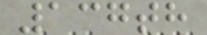137th
